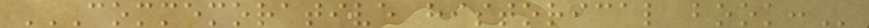COMMEMORATIVE HISTORICAL BOOK:
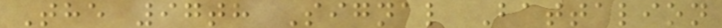The 97th Signal Battalion
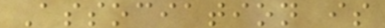Association is
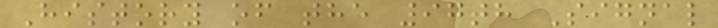History of the 97th Signal
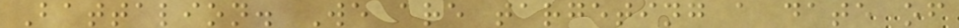Battalion. We are targeting a date of
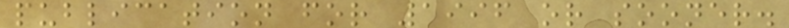publication for 1996 or sooner.
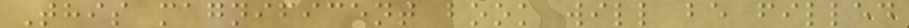This magnificent book will be filled
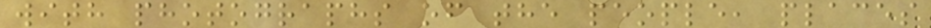with photographs of the people, places
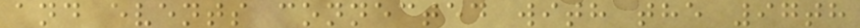and events connected with the 97th
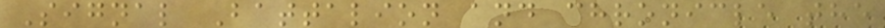Signal Battalion and chronicle the
